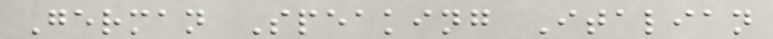German Speaking Italian
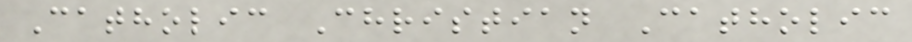Catholic Christian Catholic
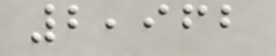2,962
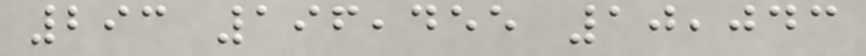293 196,455 10,043
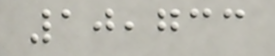10,733
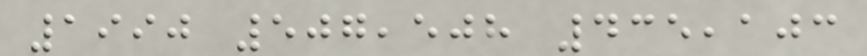1990 507,508 435,103
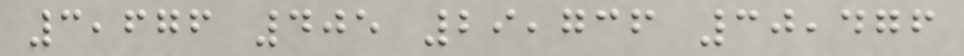3,676 405 29,736 30,476
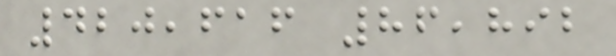420,616 86,892
